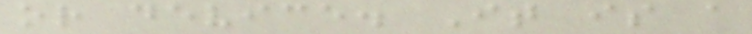or device. It is a
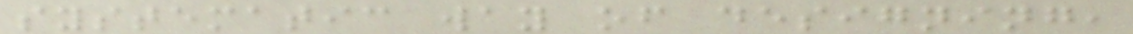systematic way of designing,
